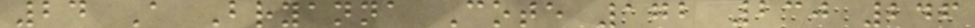24 A Bryanna Cote 172 230 246
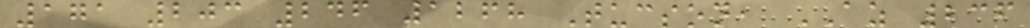171 203 246 1268 Tucson, AZ 236
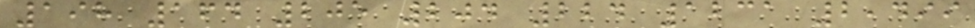198 164 205 204 224 1231 2,499
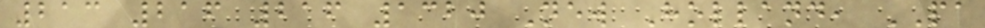213 216 216 1320 New Holland, PA
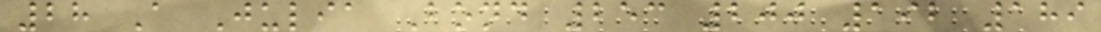28 A Julia Bond 253 200 192 189
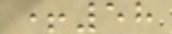+58
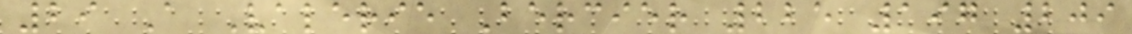29 A Valerie Bercier 225 197 209
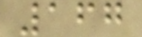167
